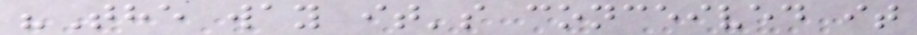"The way it's conceived it
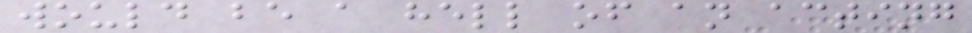would be a hell of an acting
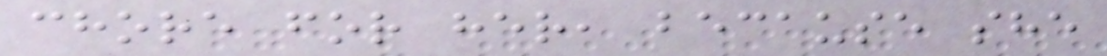chore for her, because she
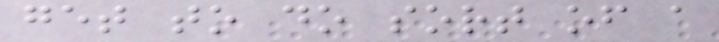get to do sort of a
